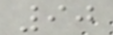90
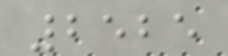2525
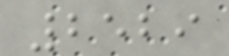2529
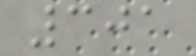301
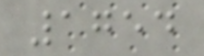1754
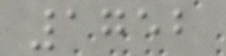1752
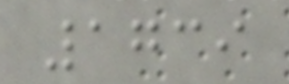1739
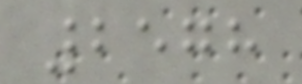2578
